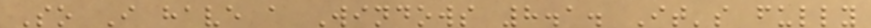So I have a Windows 8.1. It's fully
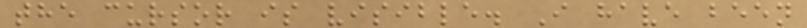the cursor is visible. I have been
